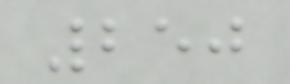250
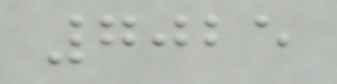7025
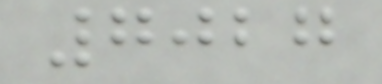7027
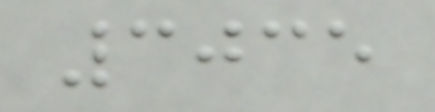3035
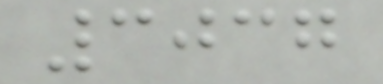3037
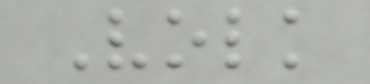Volk
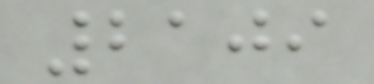2109
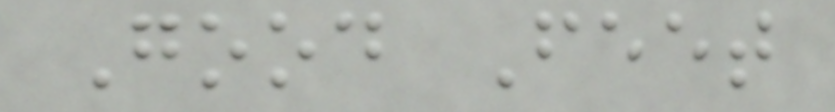Good Feet
